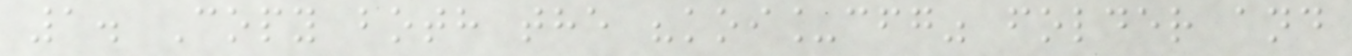1. Copy both the "koi_cfg" folder and
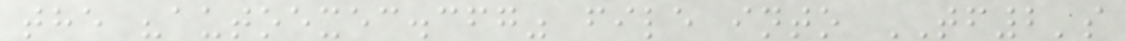the "autoexec.cfg" file into TF2's
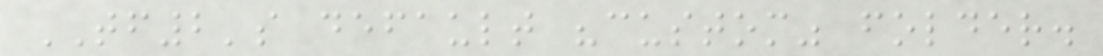TF2's default "custom" folder.
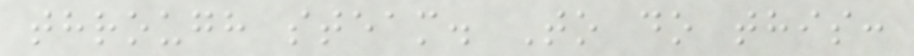through steam. To do this:
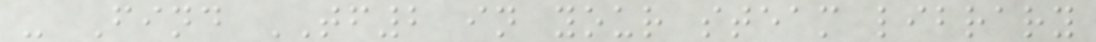- Find TF2 in your steam library
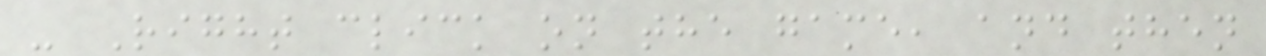- Right click on the game, and then
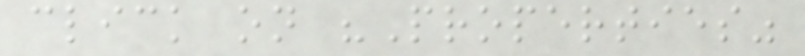click on "Properties"
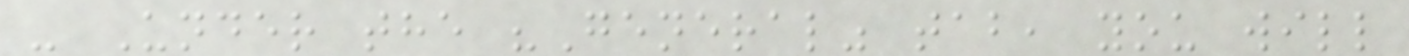- Under the "General" tab, you will
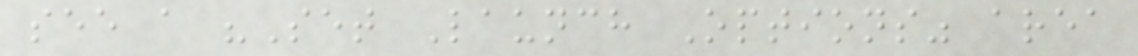see a "Set Launch Options" area
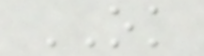OK
